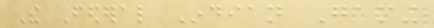The Federal Indian Gaming
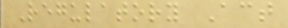Regulatory Act
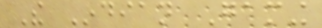The Indian Gaming
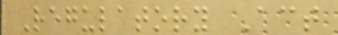Regulatory Act
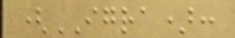(IGRA):
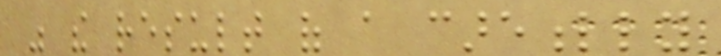was the result of a carefully
